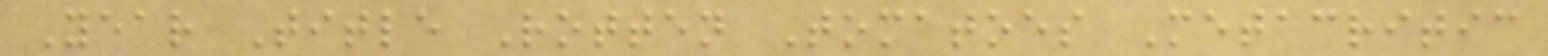Year Title Rotten Tomatoes Metacritic
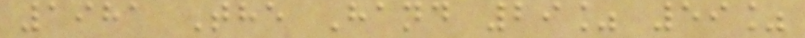1981 The Hand 29% 59%
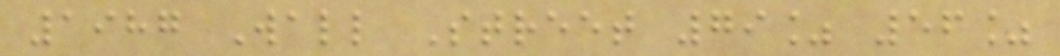1987 Wall Street 79% 56%
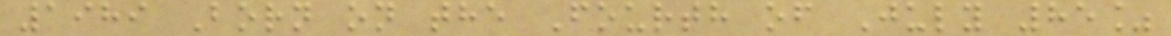1989 Born on the Fourth of July 85%
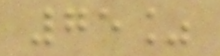75%
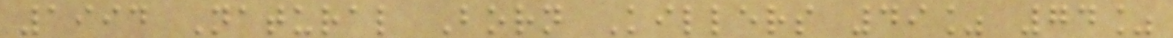1994 Natural Born Killers 49% 74%
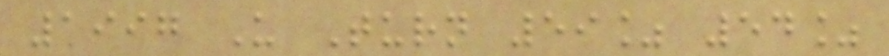1997 U Turn 59% 54%
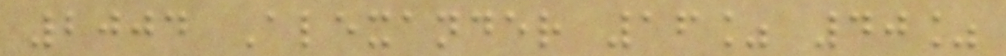2004 Alexander 16% 40%
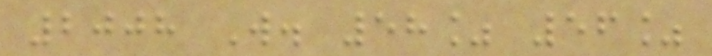2008 W. 58% 56%
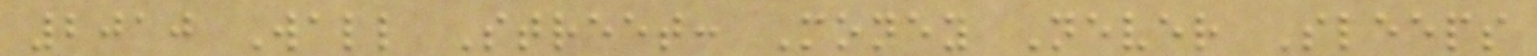2010 Wall Street: Money Never Sleeps
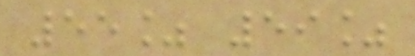55% 59%
